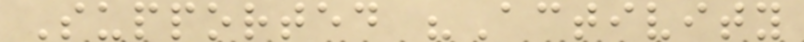Supported "Activity
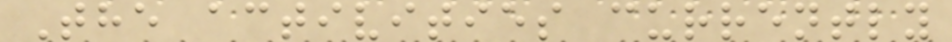The activities currently
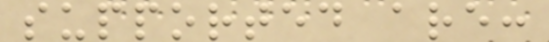supported are:
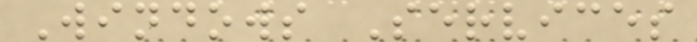Windows Services
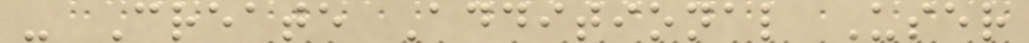- Create Additional User
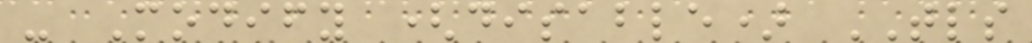- Modify (disable) TLS
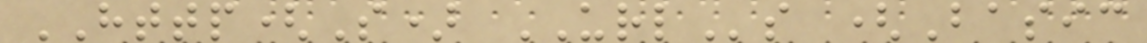HTTP(S) URLs (Basic
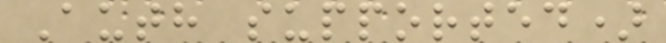Auth supported)
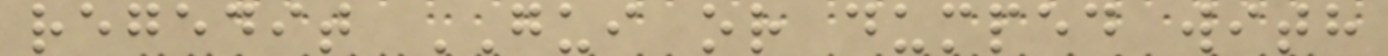regedit GUI or dumped with
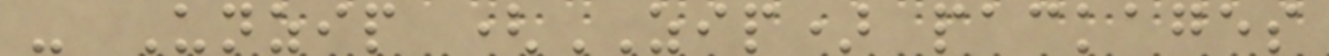- Unzip (ZIP) packages
